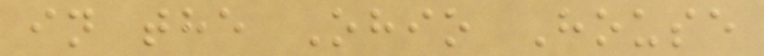in the Ohio House
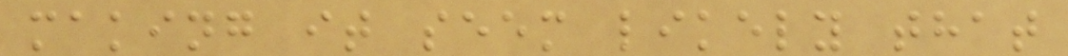making it seem likely that
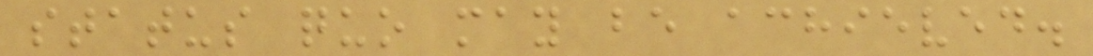status quo may be achieved.
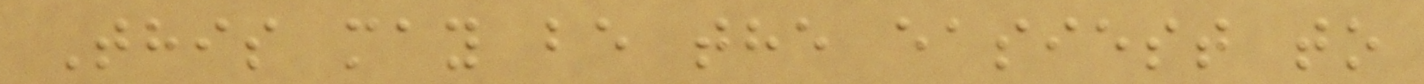This may be the easiest to
